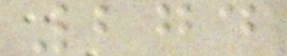274
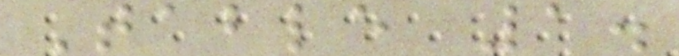Table 1.
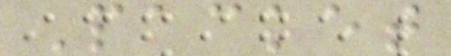Packet
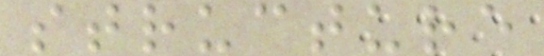structure
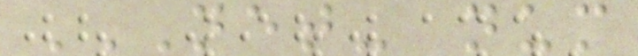NET- NUM
